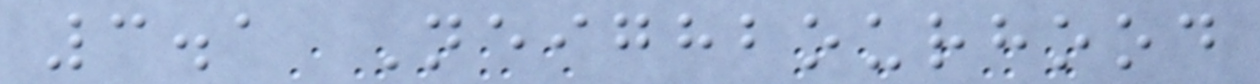3.1 Neighbourhood
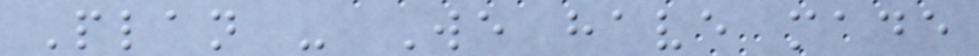Plan - We have made
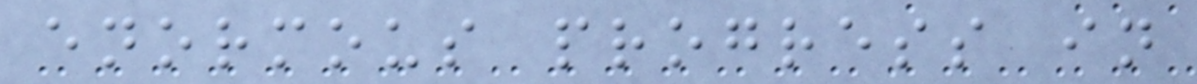enormous progress in
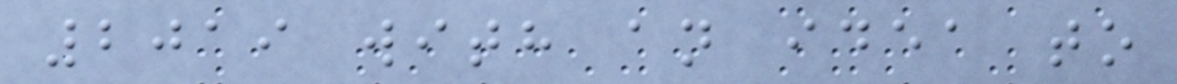2019 with an idea to
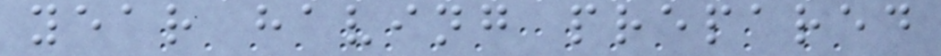year having prepared
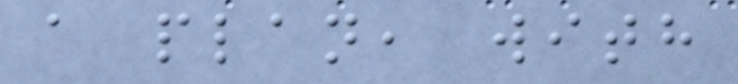a plan, with
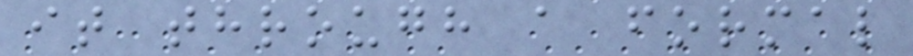it through a formal
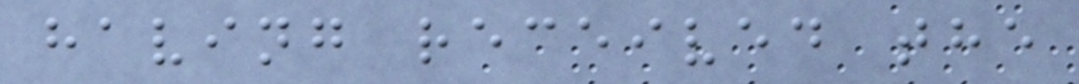having received the
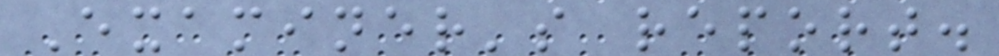Examiner's report.
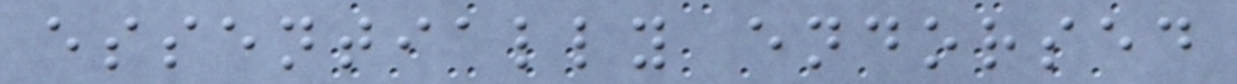essentially endorsed
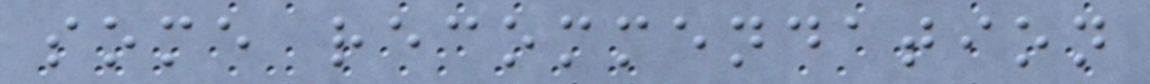some recommendation
